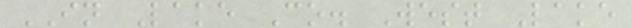IN Lake Co. West Lake
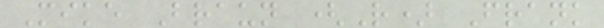Mike Braun (R) Frank
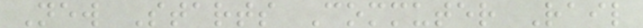New Starts Commuter Rail
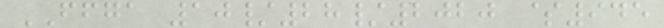FFGA 10/28/2020 $945
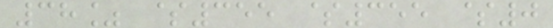38% $355 $355 $0
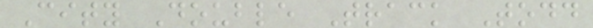City Double Track Todd
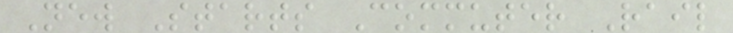New Starts Commuter Rail
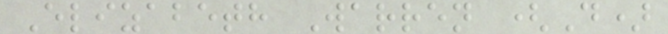Elizabeth Warren (D)
